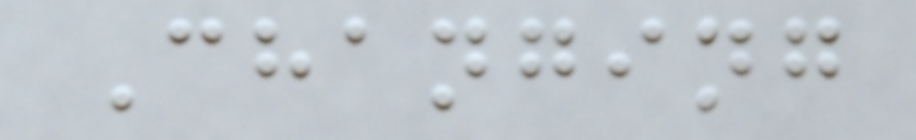Changing
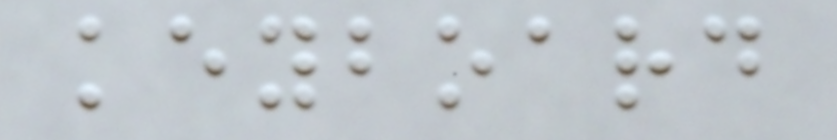keyboard
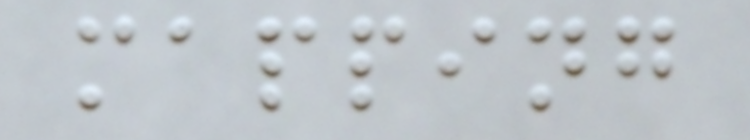mapping
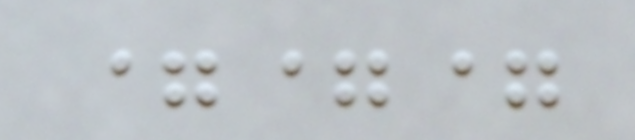===
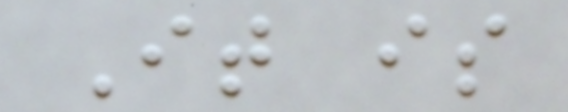It is
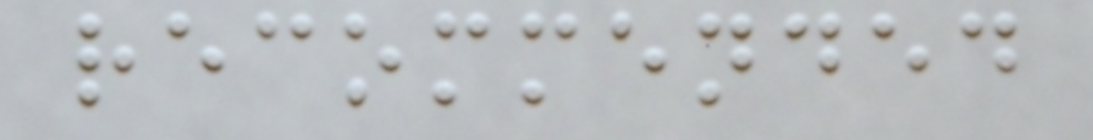recommended
